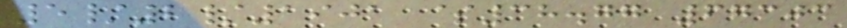5/2/1901 $38.77 67303
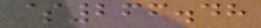$266.48
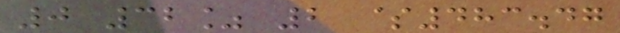0 32% 2 $483.47
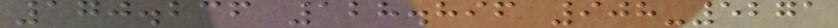170.236 128.896 908-5271
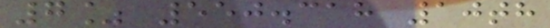7% 550.318 10th
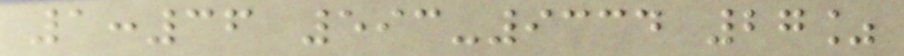1:36 593-9334 27%
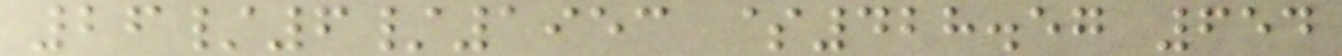26/6/1953 $428.57 654
